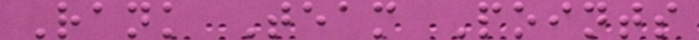Rank Team Points
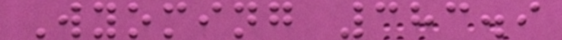Wyoming 383.9
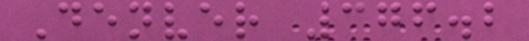Denver 376.2
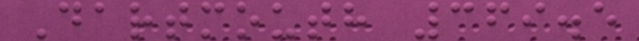Dartmouth 369.5
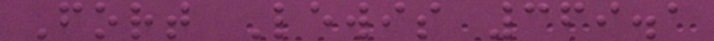Fort Lewis 369.1
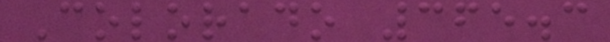Colorado 365.3
